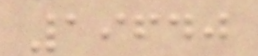19640
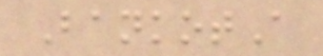BankotA
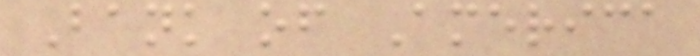Bank of America
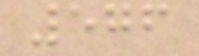576
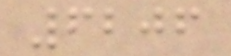6206
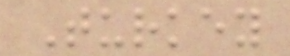Turkey
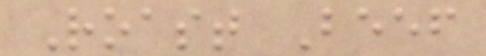Roast Beef
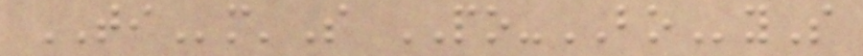TIm'S PO-BOyS
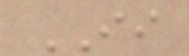II
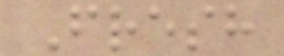Fresh
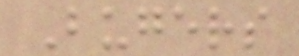Bugers
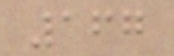167
